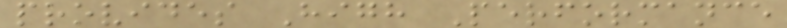provides High Performance
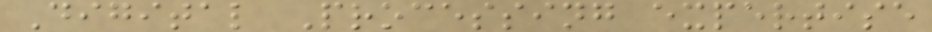Digital Processing expertise
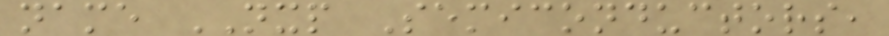name NXP Semiconductors,
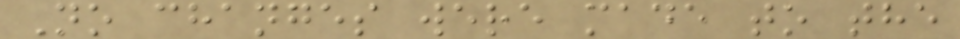No changes were made to the
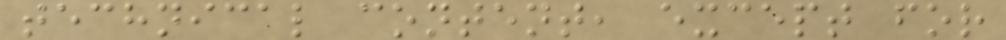technical content, except for
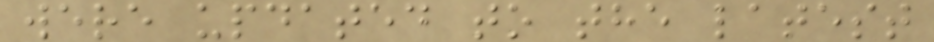were updated to the latest
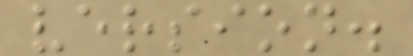version.
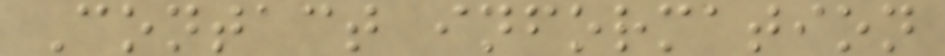Contact information
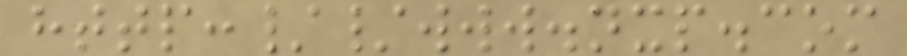http://www.nxp.com
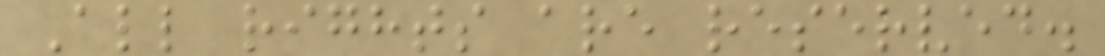All rights are reserved.
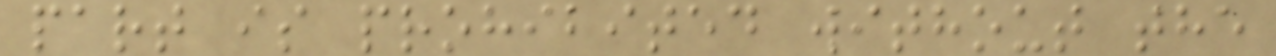part is prohibited without the
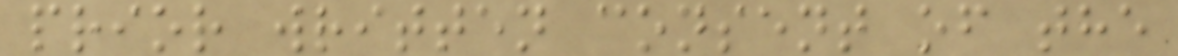prior written consent of the
